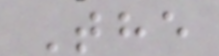The
